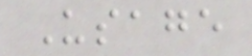Usage
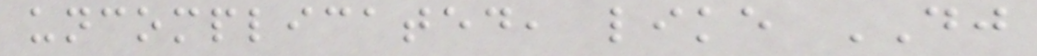uncomplicated, like DJ
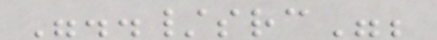"../src";
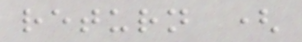return (
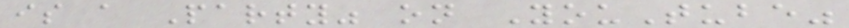is a Party" on YouTube"
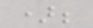);
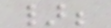};
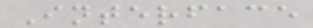Interface
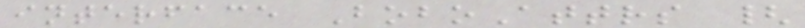interface BoboAttrs {
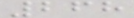268
